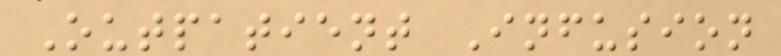Outpatient Infusion
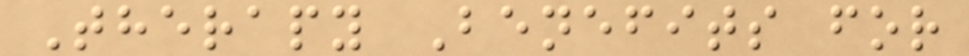Therapy Benefits for
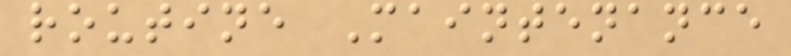routine Maintenance
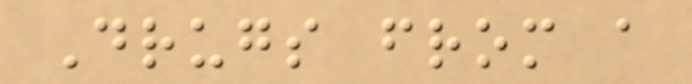Drugs from a
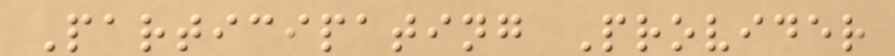Participating Provider
